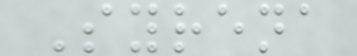Syrena
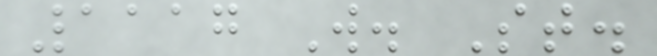1117 W. St.
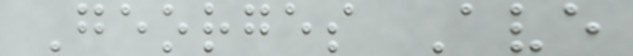Georges Ave
